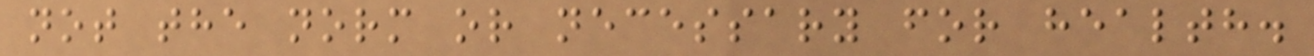not the norm or necessary for health.
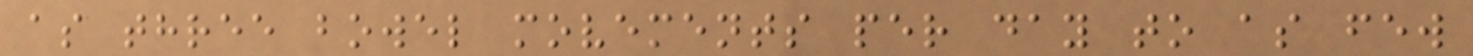as three bowel movements per day to as few
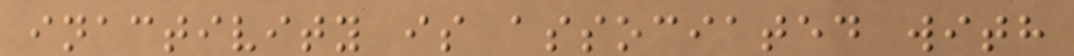inactivity is associated with
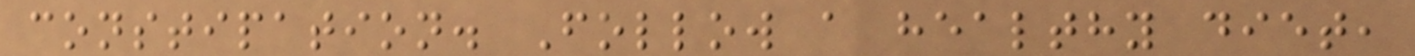constipation. Follow a healthy diet,
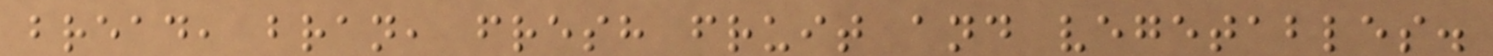bread, bran, fresh fruit and vegetables.
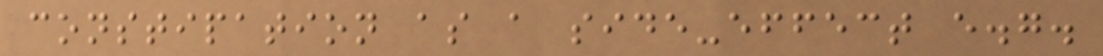constipation as a side-effect e.g.
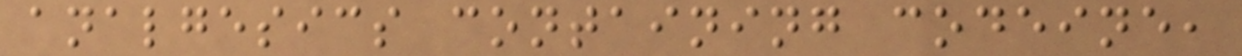analgesics containing codeine,
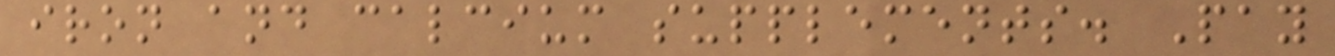iron and calcium supplements. Pay
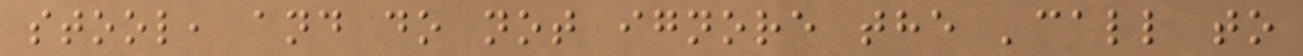stool, and do not ignore the 'call to
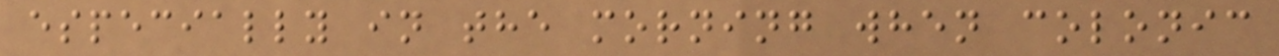especially in the morning when colonic
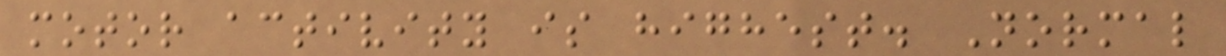motor activity is highest. Normal
